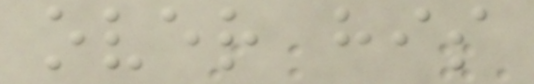over his
